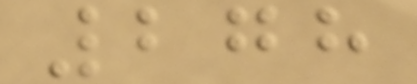278
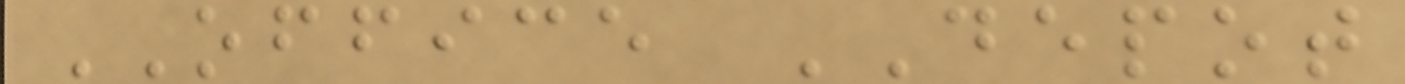OFFICE DEPOT
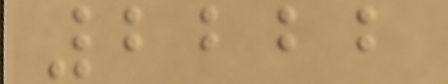2222
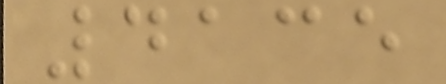4135
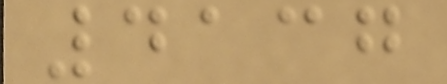4137
